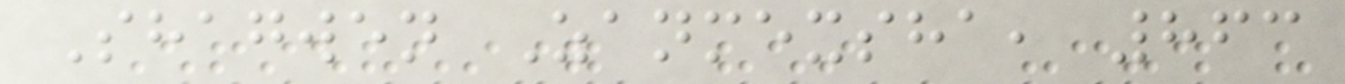Shagwen Zanmexsha, 863
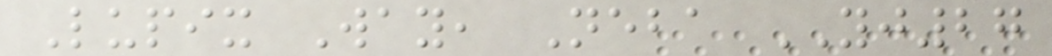Lupix Way, Neba YJ27
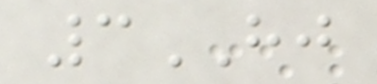3HJ
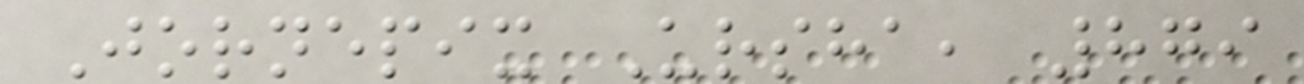Jornepix Ursha, 879
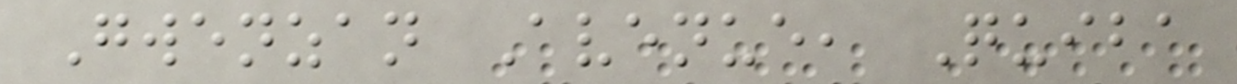Gwenzan Avenue, Quiba
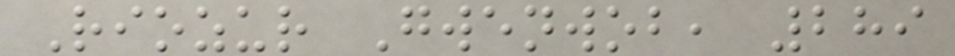Riozur Gwenwob, 289
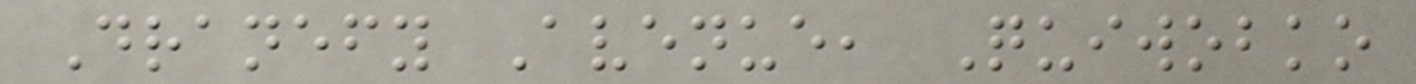Dranefy Avenue, Quiwobko
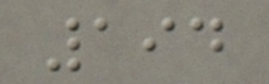194
